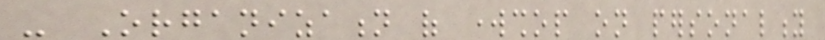- Organization of workshop on personality
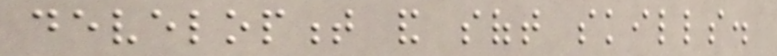development and soft skills.
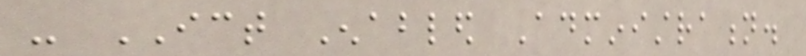- ICT Enabled Administration.
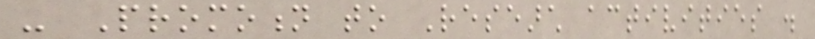- Promotion to Research activities .
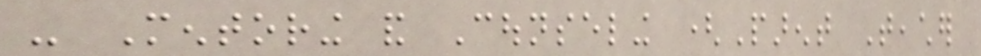- Mentoring and Counseling (Parent Teacher
